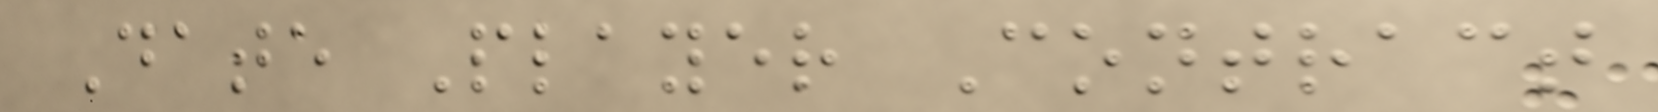Date Player Contract
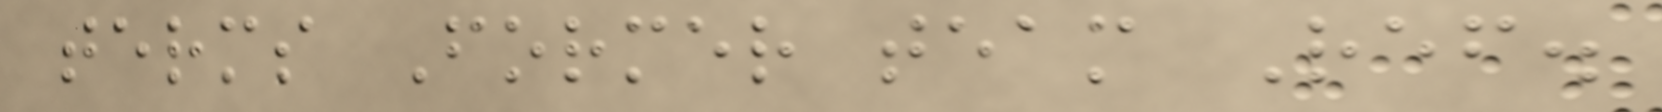terms Former team Ref.
